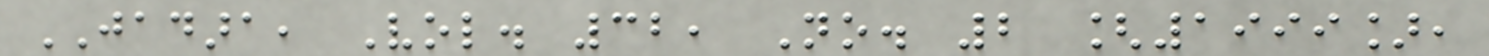JADARA, Vol. 32, No. 2 [1999],
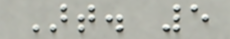Art. 5
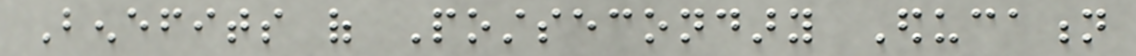Benefits of Postsecondary Education
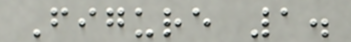Figure 1.
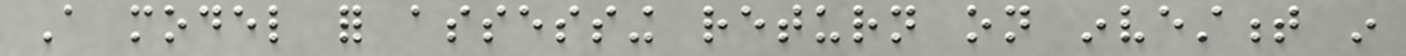A model for assessing return on investment in
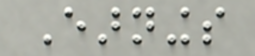Earnings
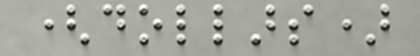(dollars)
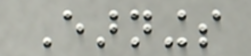Earnings
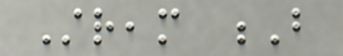Stream B
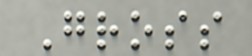Gross
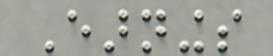Earnings
